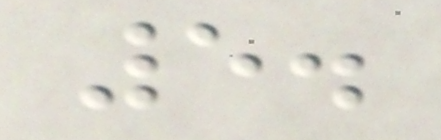5.
